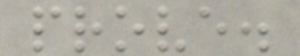prove.
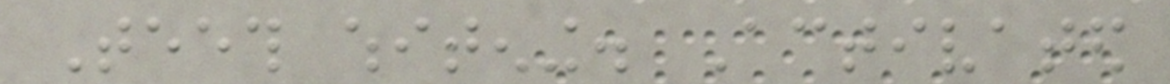Teeth whitening. Activated
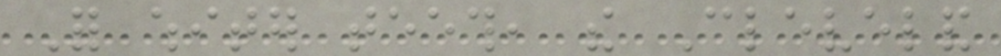For whiter teeth, the Cleveland
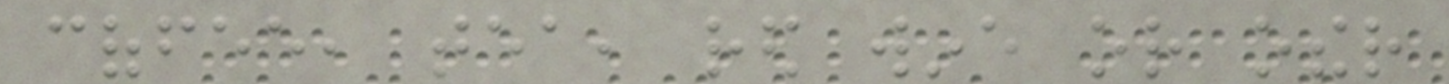coffee, tea, red wine or other
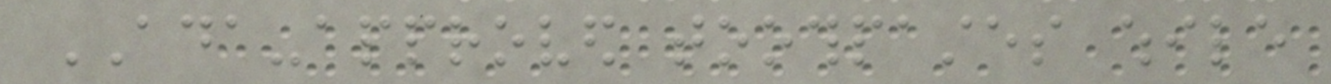ADA-approved toothpastes while
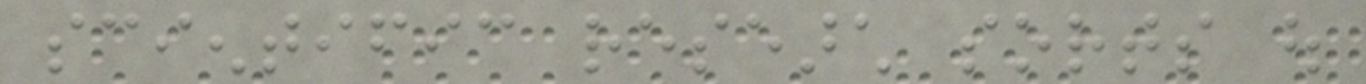scientific research sorts out
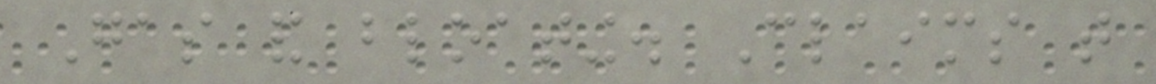Gas and bloating. Claims that
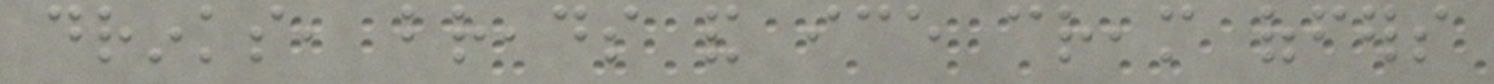drinks, breads and ice cream offers
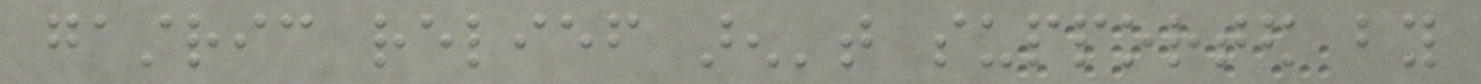gastric relief aren't supported by
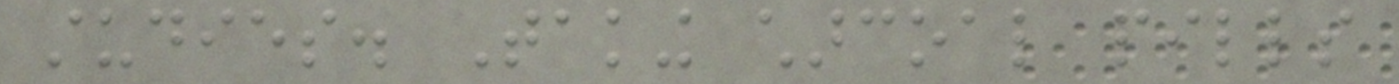studies. Taking charcoal pills
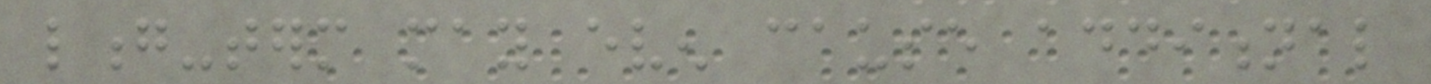long-term may even cause additional
